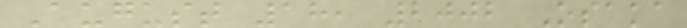August 18, 2002 Osaka
